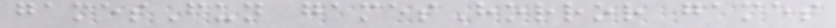gamesFun gamesHorror games
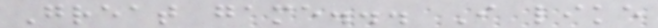Great game... I like
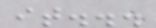it...
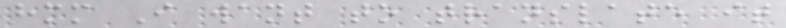hmm I want to translate it
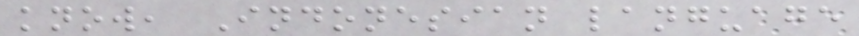know, Indonesian language
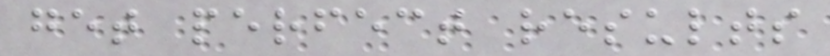get perfect results
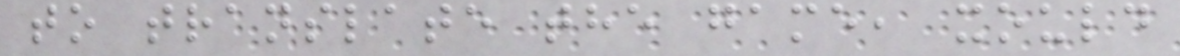to translate the game, xould
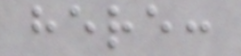here:
